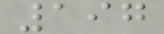197
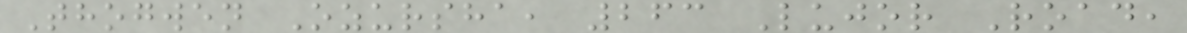Thogwen Ozursha, 263 Lujor Road,
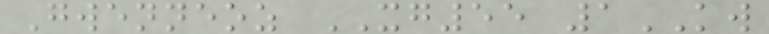Gwenneoz XG55 1KW
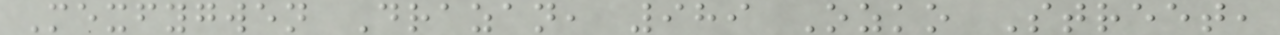Mexfygwen Drazan, 989 Ozko Street,
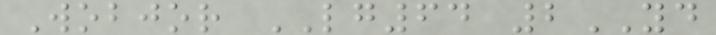Wobjor LG64 2YD
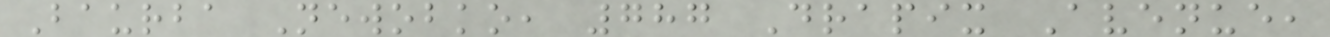Baurba Newobko, 787 Drapix Avenue,
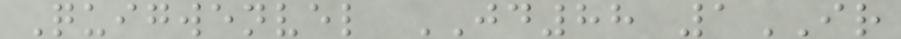Quigwenvel JD88 1IR
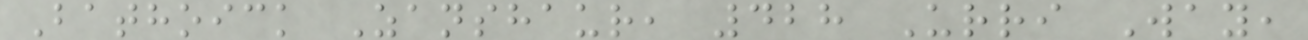Bathoick Zanshaur, 428 Urri Way,
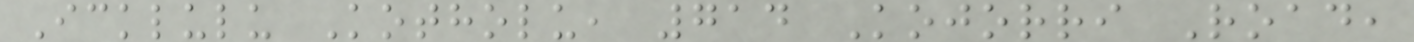Icklulu Kotholu, 714 Kojorri Road,
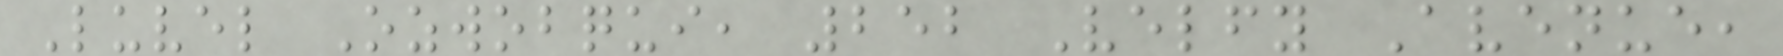Luvel Ozwobqui, 252 Velfy Avenue,
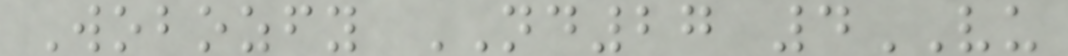Wobozfy ND27 4VU
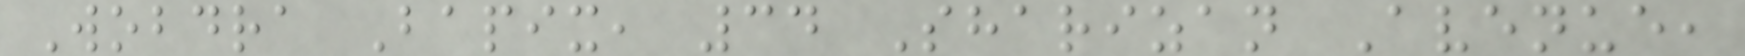Wobdra Bapix, 34 Sharizan Avenue,
